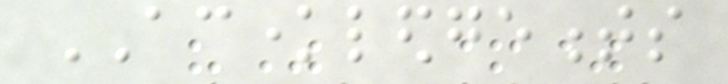ACKNOWLEDGEMENTS
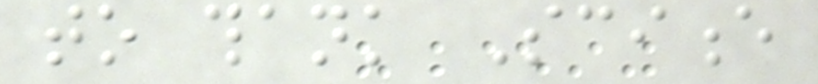to thank Science
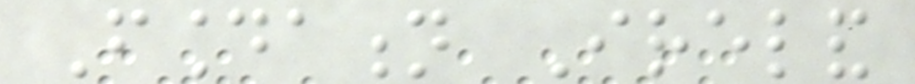Foundation Ireland
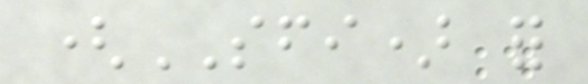(SFI) for
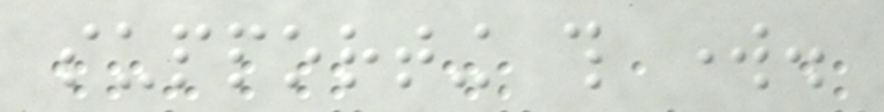supporting this work.
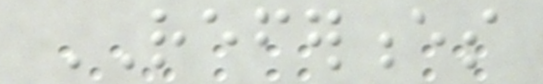REFERENCES
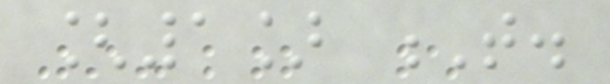[1] T.
